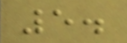5.
